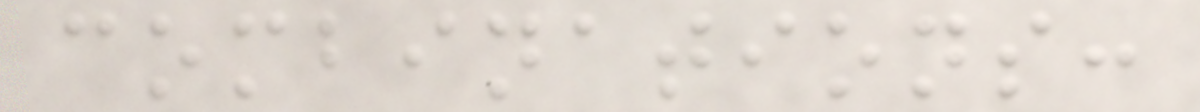combinations:
